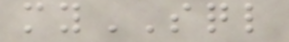mySQL
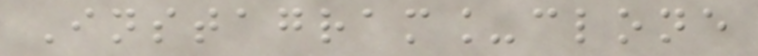Instagram_clone
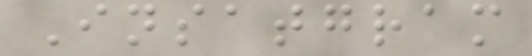Insatgram
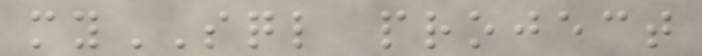mySQL project
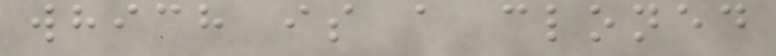which is a cloned
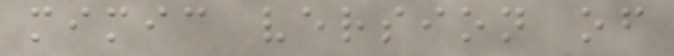mimic version of
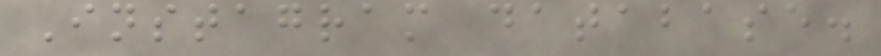Instagram database.
